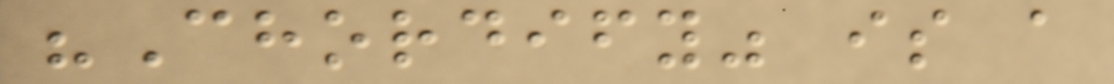"Chordify" is a
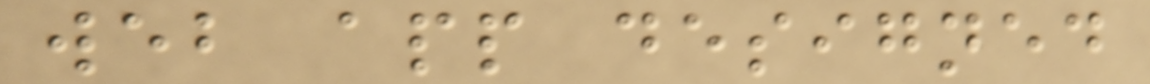web app designed
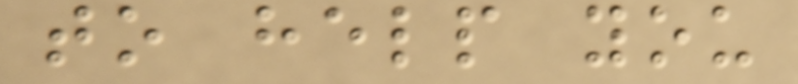to help you
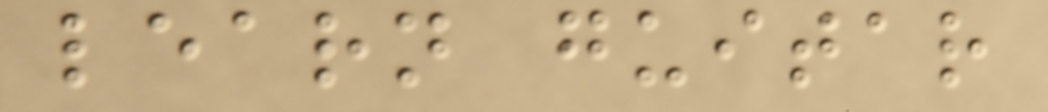learn guitar
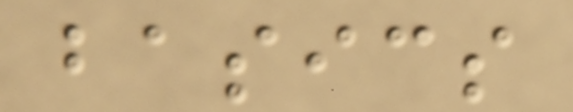basics
